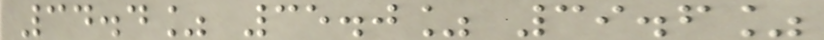34.4% 35.0% 39.6%
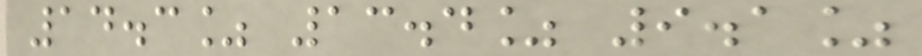14.3% 13.4% 9.1%
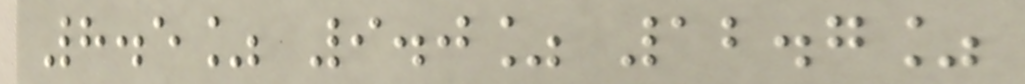8.5% 9.0% 12.7%
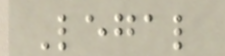Legal
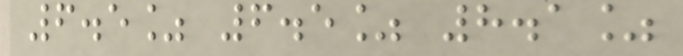6.5% 6.5% 8.1%
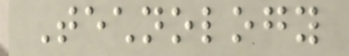Technology
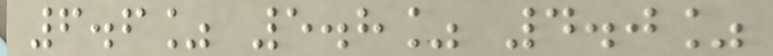6.6% 5.8% 4.0%
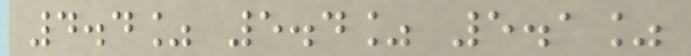4.4% 5.4% 5.1%
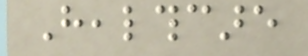Healthcare
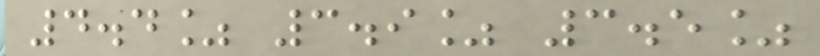4.4% 3.9% 3.5%
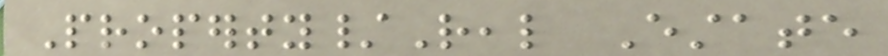Property/Real Estate
